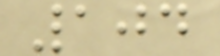104
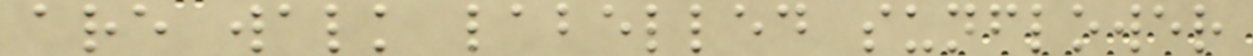are walk labelled sunflower
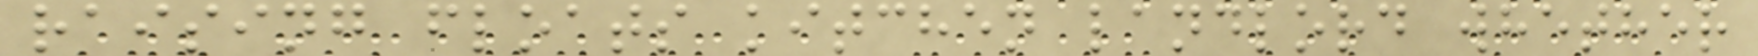raising floats kitchen landlord whether
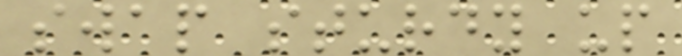swap sturdy up
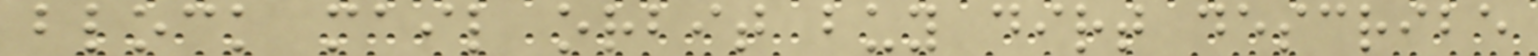block mail orbit buy dirt describe
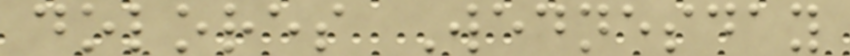dolores Wednesday
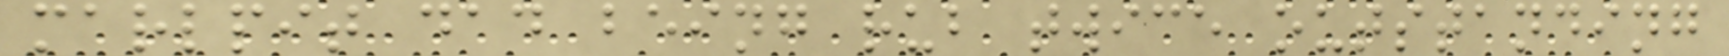marlpit dad being rub twice outstanding
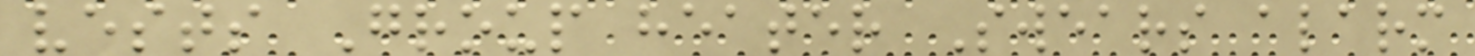vests Group heater Swears alarm
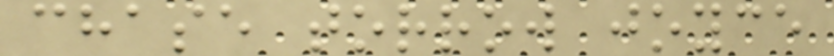chase torrow joyce
